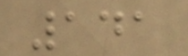141
